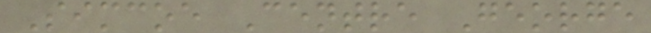Simcoe Centre George
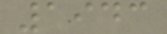1943
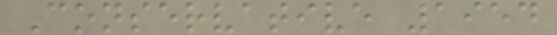Conservative 1954
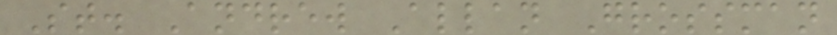St. Andrew Allan Grossman
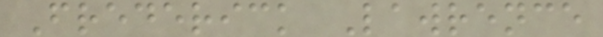Frederick Lawrence
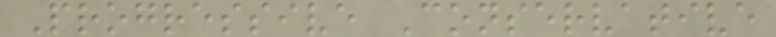Progressive Conservative
